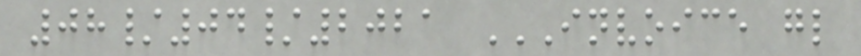08/04/2021 INVOICE GL
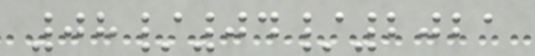08/04/2021
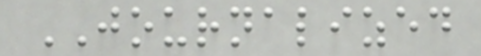JOURNALIZED
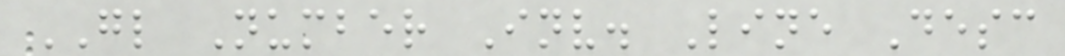GL Number Inv. Line Desc
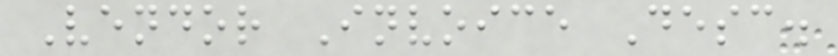Vendor Invoice Desc.
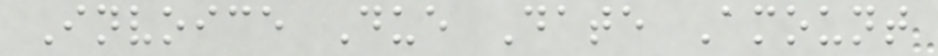Invoice Due Date Amount
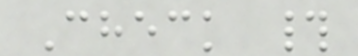Check #
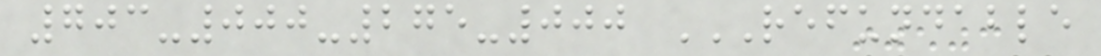703-000-275-000 REFUNDABLE
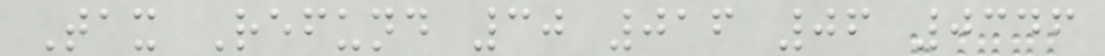Tax Refund 30 016 06 0346
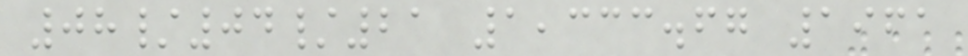08/04/21 1,333.67 1961
